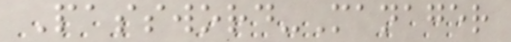Password-Manager
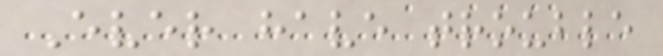Ever have trouble
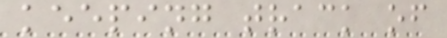keeping track of
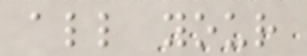all your
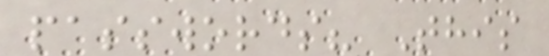passwords? This
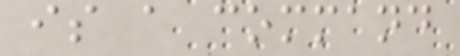is a command
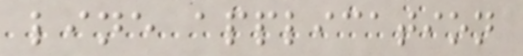line application
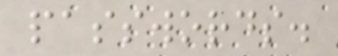passwords.
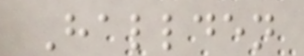Hallden
